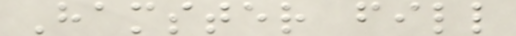Hamster fill
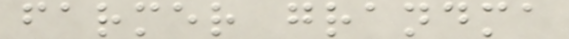farmer grandma
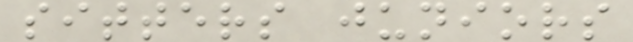sitters juniors
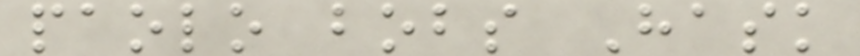paolo bobs Hask
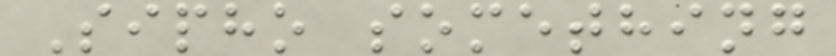Sipho something
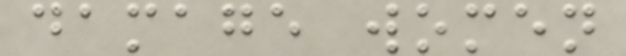damage women
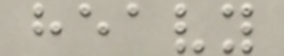heavy
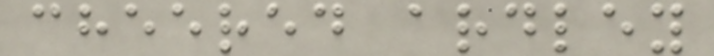cheered ardley
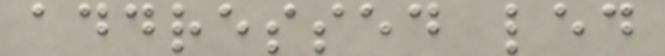addressed led
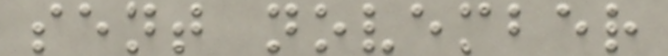sent november
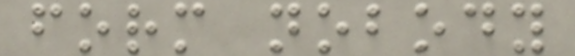form nobody
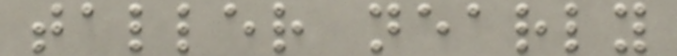taller nearly
